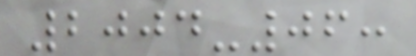2004-06:
